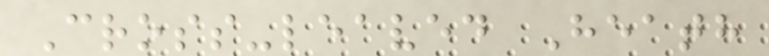Cross-leaved Heath
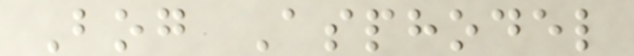Bog Asphodel
